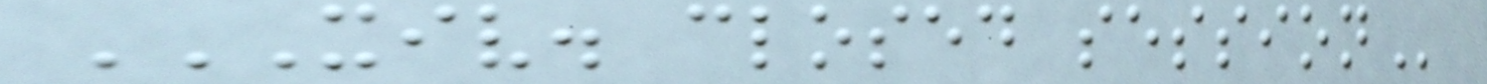XIV. CLOSED SESSION
